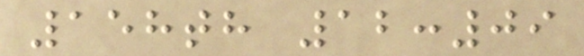158th 12:09
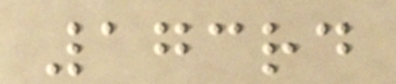173rd
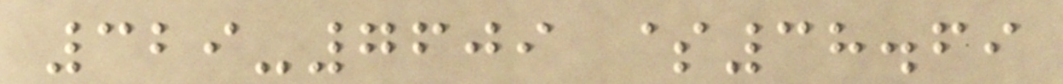329-7609 $38.69
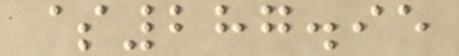$287.95
